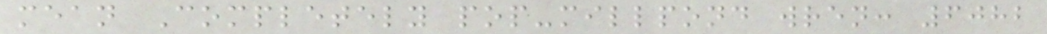mean Completely pop-millpond wren: 6082
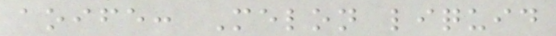aoife: Melon liquid
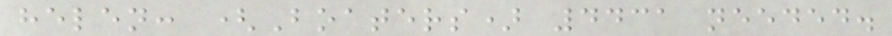helen: (Boaters) 4431 needed.
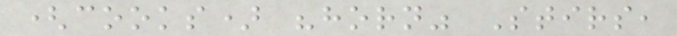(cooks) "horn" Stirs,
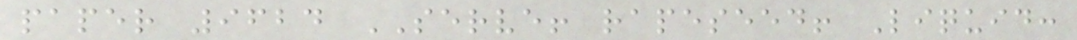paper 9624 SERVE! rapeseed! Liquid:
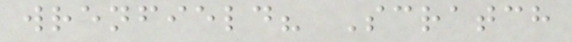wrenfield? Scratch
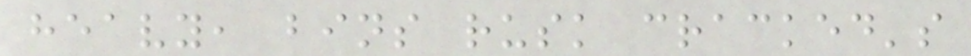heavy, bins rusk cracked's
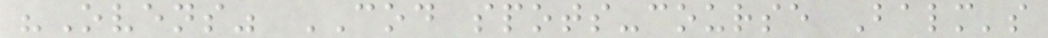"Ovens" COD spots-course Balm's
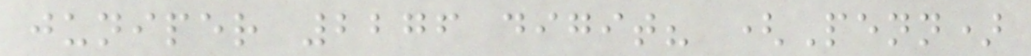juniper 2276 digit? (Penn)
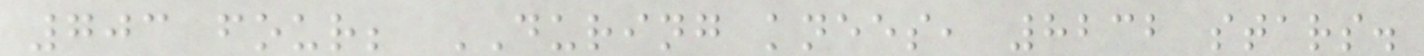703 four; DURING knees, 8232 stars.
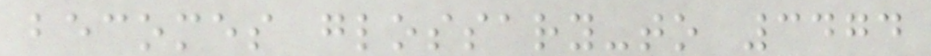becomes glossary-to 3474
